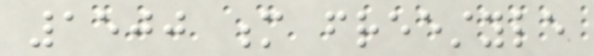1500 m freestyle
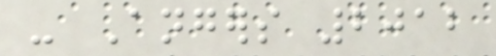- Angers 2012
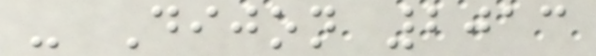- Dijon 2013
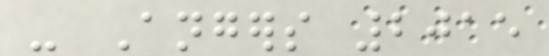- Angers 2015
